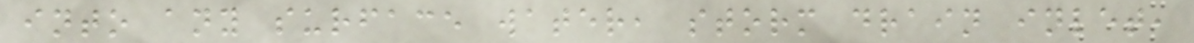into any surface water, storm drain inlet,
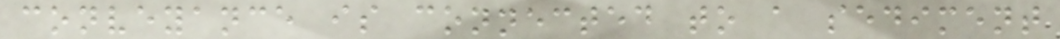conveyance is connected to a sediment
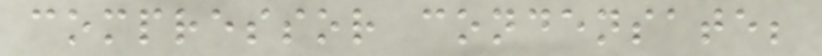compressor condensate;
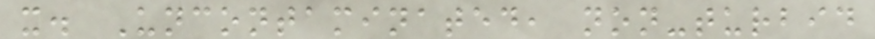x. Uncontaminated, non-turbid
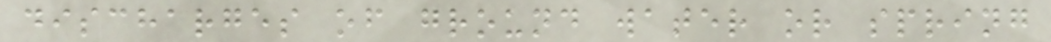discharges of ground water or spring
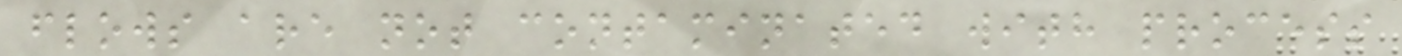flows are not contaminated with process
